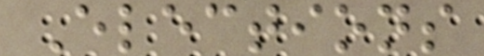Elections
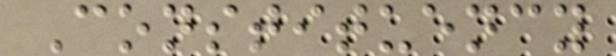Constituency
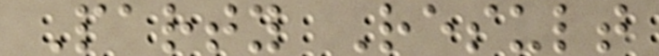Party Result
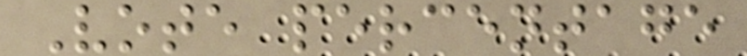Vote percentage
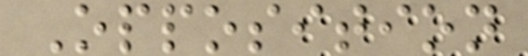Opposition
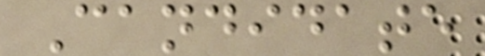Candidate
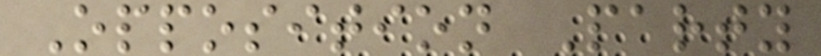Opposition Party
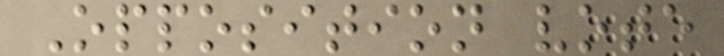Opposition vote
